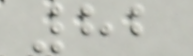82
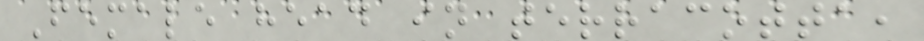Female head in terracotta,
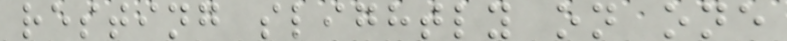resting slightly on one
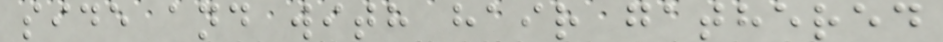side and with hair gathered
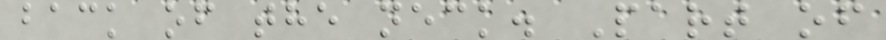back of the neck. Part of
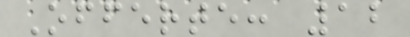Offerte: 12
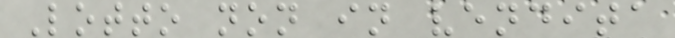Lotto non in vendita
